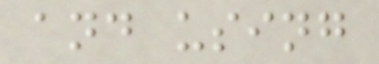and using
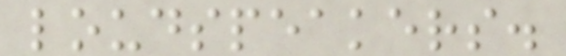loudspeakers.
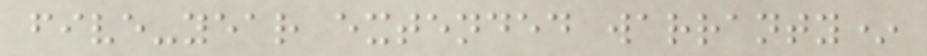five-year extended warranty*
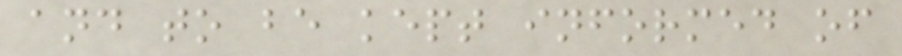and to be kept informed of
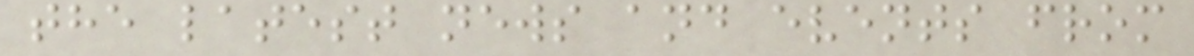the latest news and events from
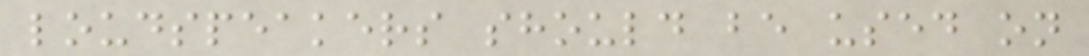loudspeakers should be used on
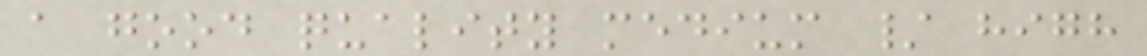a good quality medium / high
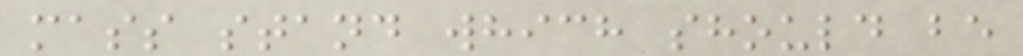mass stand which should be
